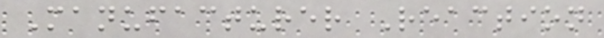Manufacturer Reaction
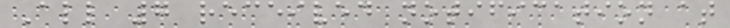All 7 received notification at
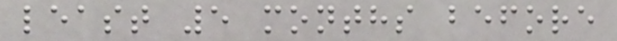least 5 months before
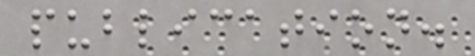publication.
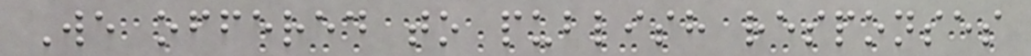We offered to publish responses
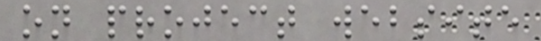on project website
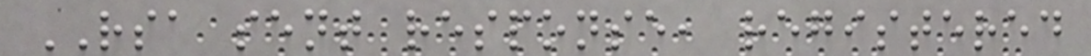RSA sent response, registered
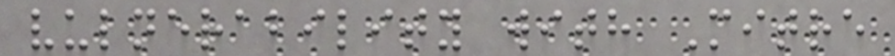vulnerability with Mitre
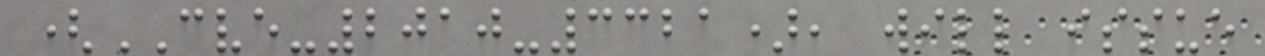(CVE-2010-3321), will issue
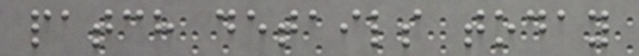patch details today
